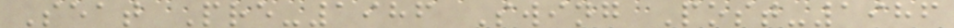Seat Pre-1986 Swing Post-1986
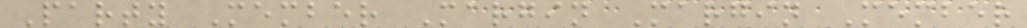Party Member Margin Margin Member
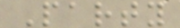Party
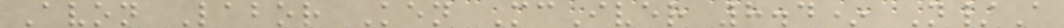Avon Labor Ken McIver 8.4* N/A
